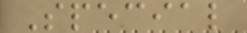Special
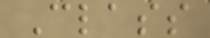Class
